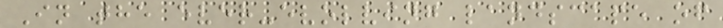In the ever-evolving landscape of
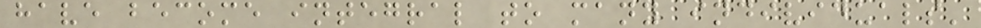have become integral to many individuals'
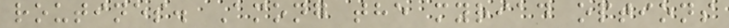routines. Among the myriad options
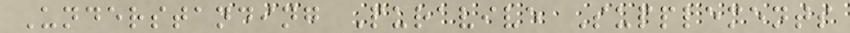Understanding Puravive Supplements
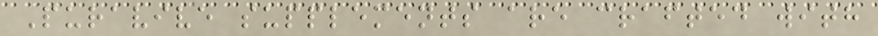Puravive supplements are crafted with
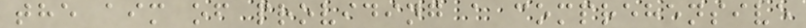the aim of providing a comprehensive
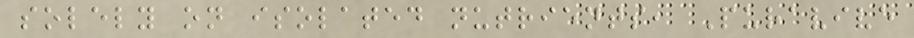solely on isolated nutrients, Puravive
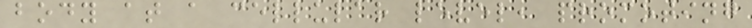body at a cellular level, promoting
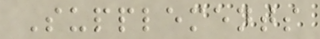Supplements
